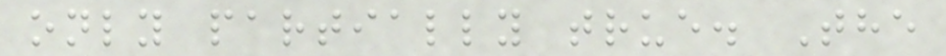only partially true. The
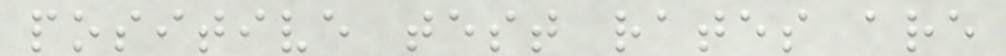positive test rates are
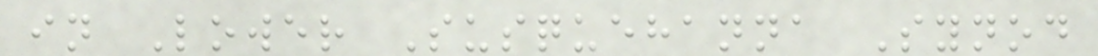in Lower Susquehanna Synod
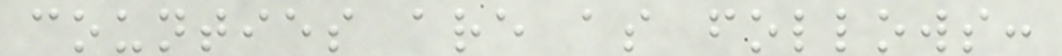counties are as follows:
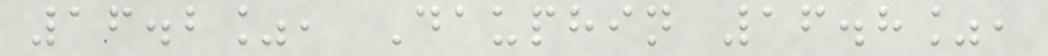16.2%, Dauphin 16.8%,
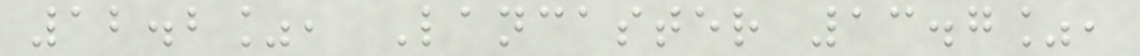12.2%, Lancaster 13.7%,
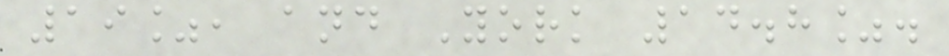19%, and York 14.8%.
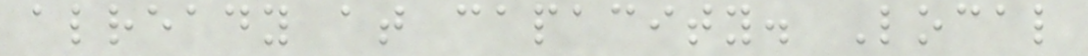already at capacity. Local
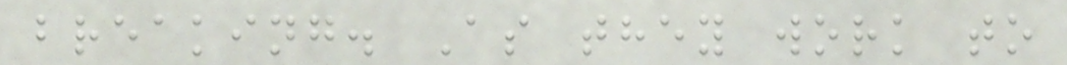breaking. As they work to
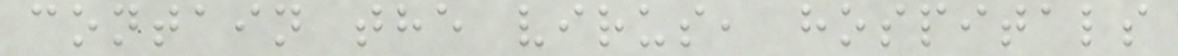contain the virus, hospitals
